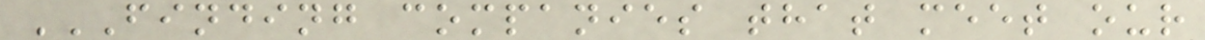FINDING COMPANIES THAT MEET OUR
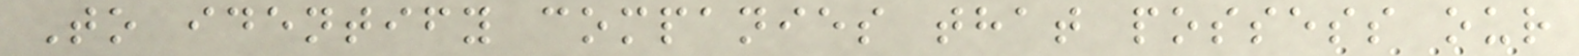To identify companies that possess our
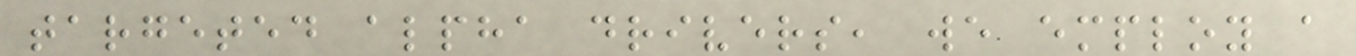targeted alpha drivers, we employ a
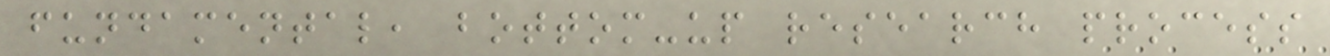fundamental, bottom-up research process
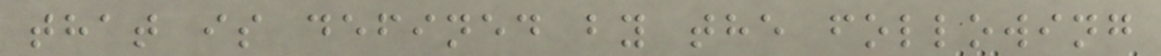that is defined by the following
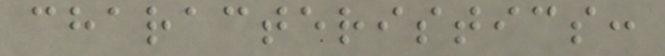characteristics:
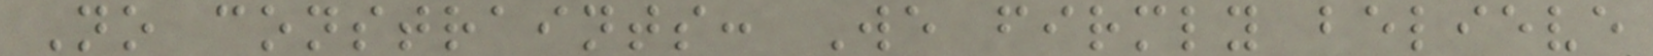No constraints: We firmly believe
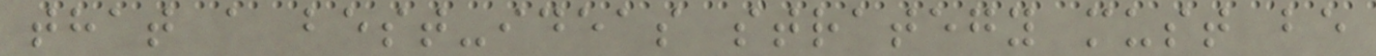that a best-ideas strategy must be
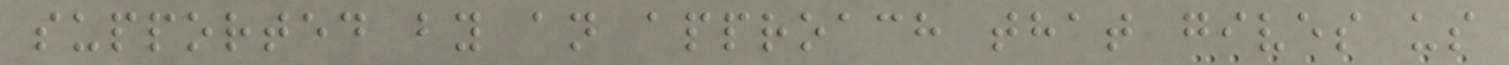supported by an approach that gives us
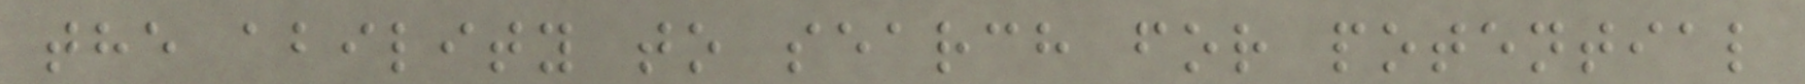the ability to search for potential
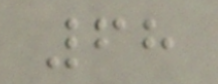68
